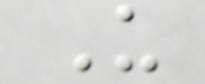U
